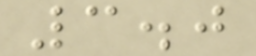3.0
